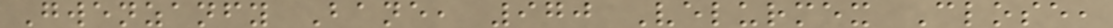Gwenzanfy Bane, 970 Velurmex Close,
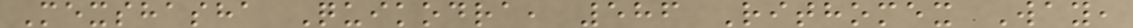Mexshasha Quikodra, 586 Rithomex Way,
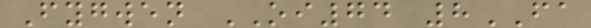Fygwen OI74 8FA
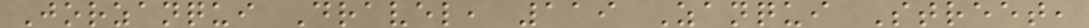Jorzanqui Dravel, 119 Zanqui Street,
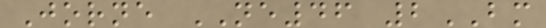Jorne NE46 2BM
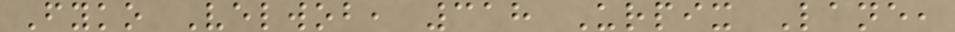Fyko Velwob, 318 Urpix Lane,
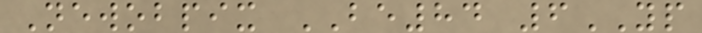Newobpix BE84 6YP
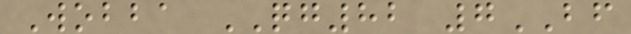Wobba QG82 7BF
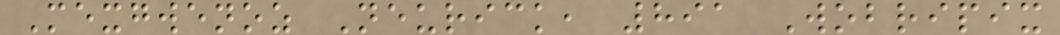Mexgwenoz Neurick, 891 Wobripix
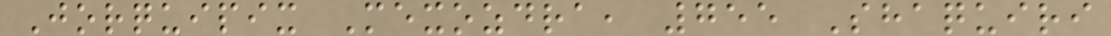Jorquipix Mexozdra, 755 Shaquiri
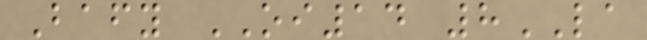Bafy OI14 8LA
